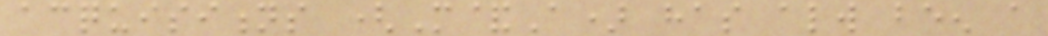acquisitions (M&A) has always been a
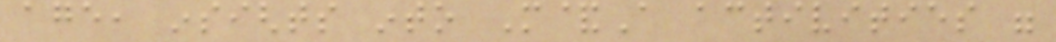age, insights into M&A activities were
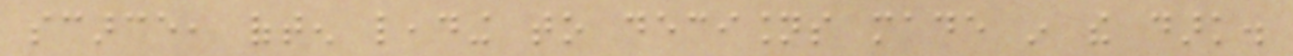scarce, often leading to decisions made in the dark.
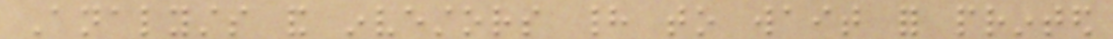Analysts and investors had to wait for printed
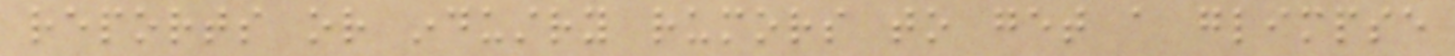reports or industry rumors to get a glimpse
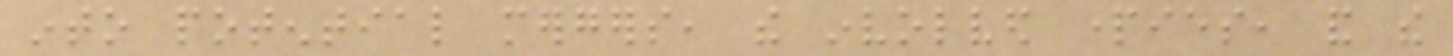into potential mergers, the involved parties, and the
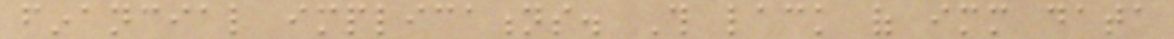financial implications. This lack of immediate data
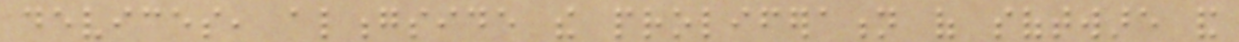devices, alongside the proliferation of software and
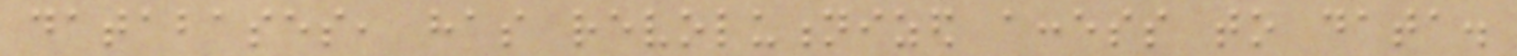databases, has revolutionized access to data.
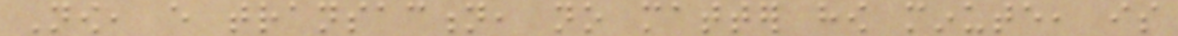Now, every transaction, no matter how minute, is
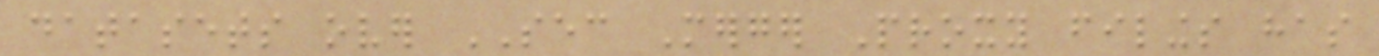datasets over SEC Merger Proxy filings has
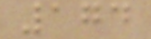174
